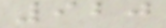920
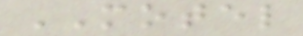MOTEL
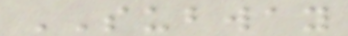SUBWAY
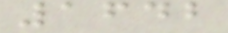1642
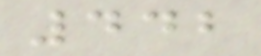442
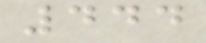444
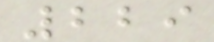229
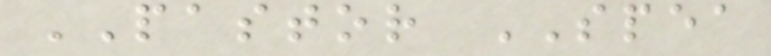PASTOR SPEA
